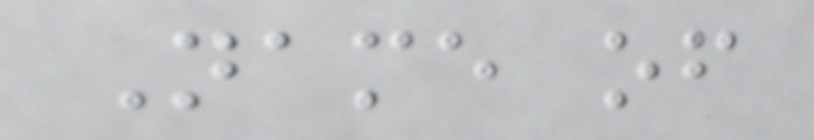Name of
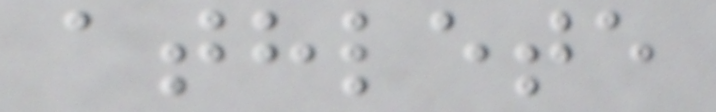athlete
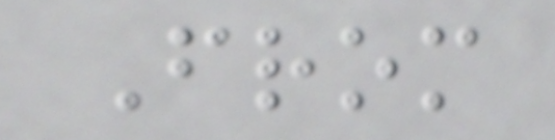From
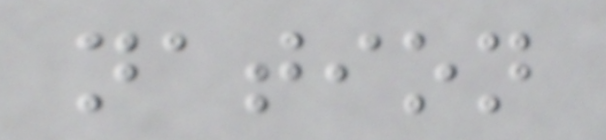nation
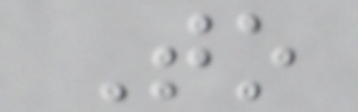To
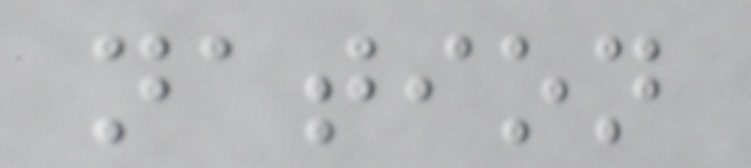nation
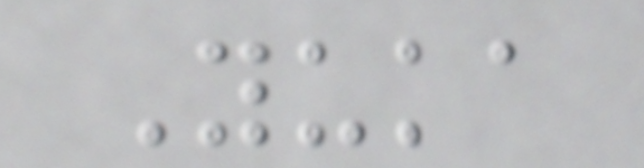Yuka
